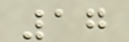17
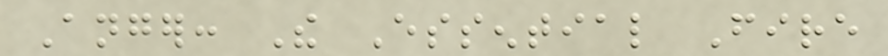Anger: The Essential Fire
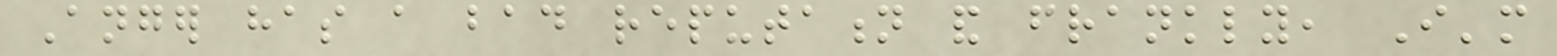Anger has a bad reputation and frankly, I'm
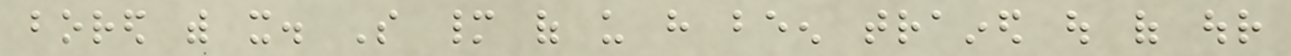bored with it. So many of us have been trained out of our
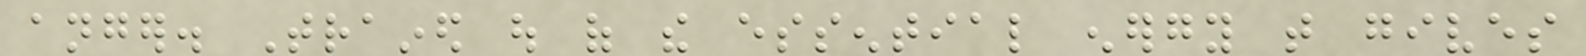anger. Trained out of the essential energy that gives
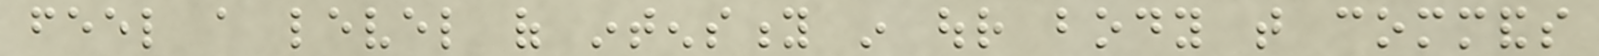feel a level of intensity in our body that commands
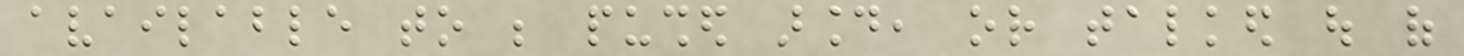available to be pushed around, or talked out of
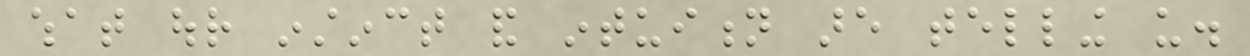what our instinct and intuition are telling us.
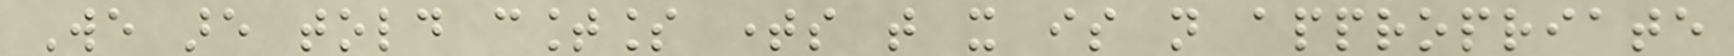We are told countless times that it is not appropriate
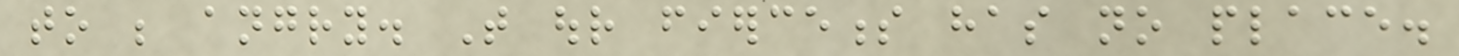to be angry. That our fierceness has no place.
